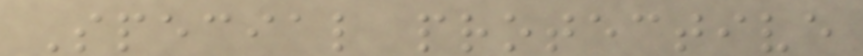Special protective
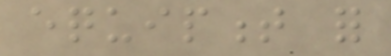equipment for
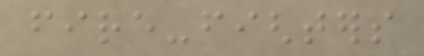fire-fighters
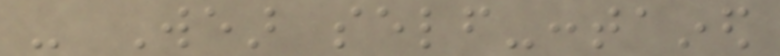- Wear self-contained
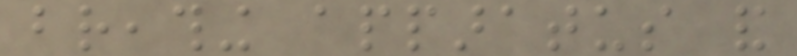breathing apparatus and
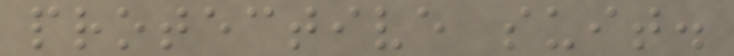protective suit.
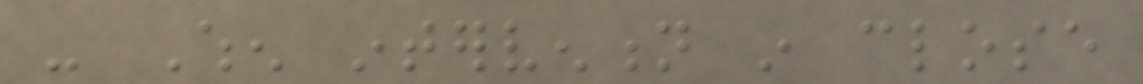- When intervention in close
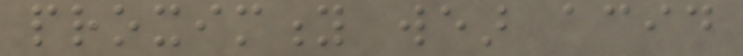proximity wear acid
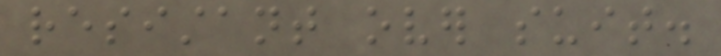resistant over suit.
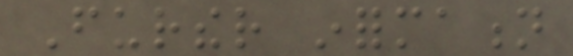Further information
